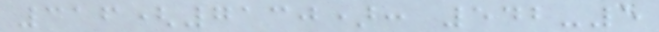316(7130): 542-5
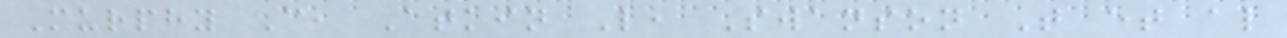Murphy C, Atkin L, Swanson T et al
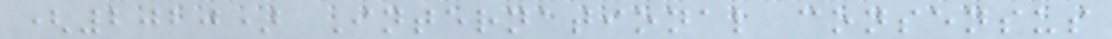(2020) International consensus
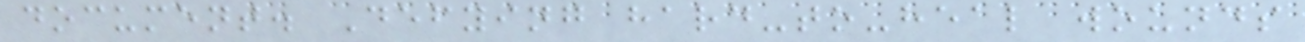document. Defying hard-to-heal wounds
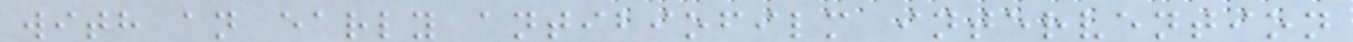with an early antibiofilm intervention
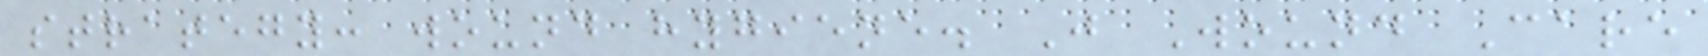strategy: wound hygiene. J Wound Care
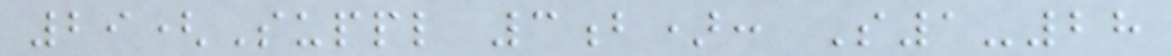29(Suppl 3b): S1-28
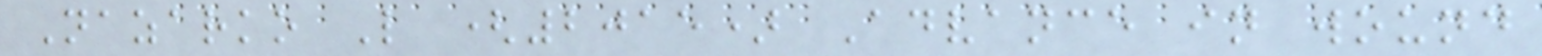Nazarko L (2015) Advance in wound
